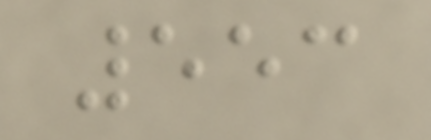553
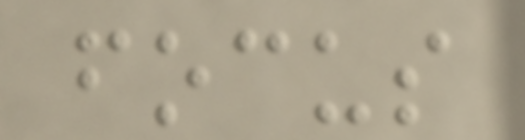focus
